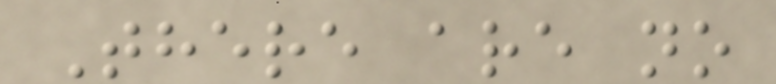There are no
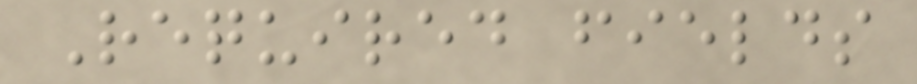Required fields
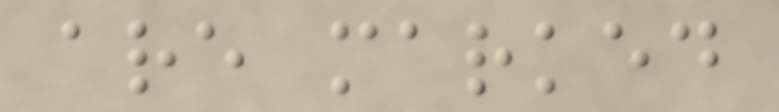are marked
